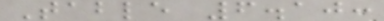Table 6.10:
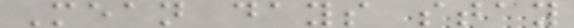Mean days stay
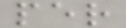per
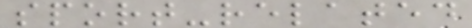sport-related
